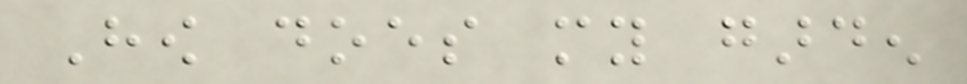How does my garden
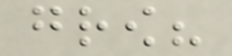grow?
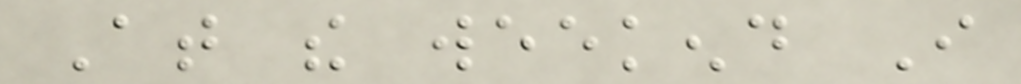At the weekend I
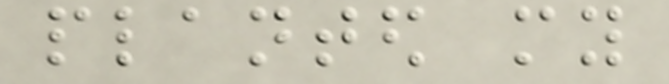planted my
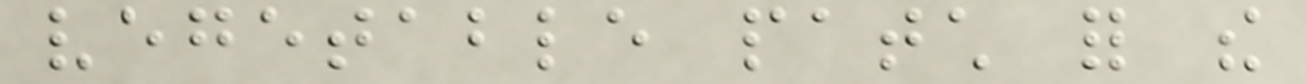vegetable patch for the
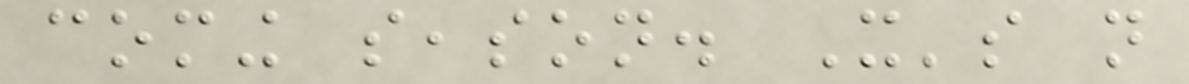coming season. It's not
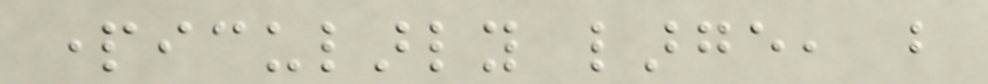particularly large, but
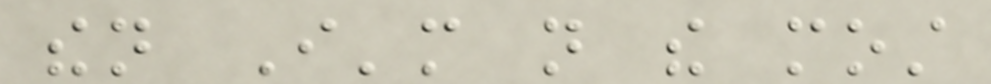then I'm not the most
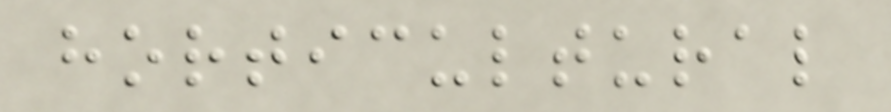horticultural
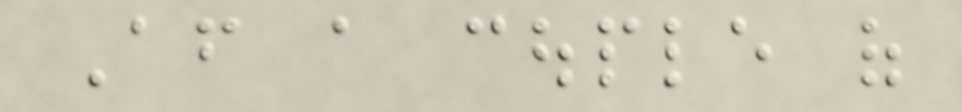After a couple of
